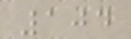104
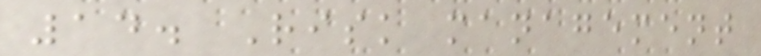14. Risk management
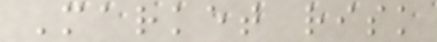Market risk
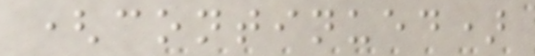(continued)
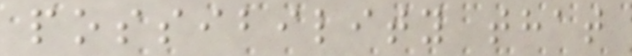possibility that
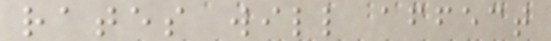rates will affect
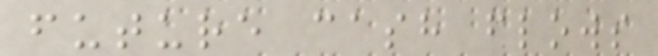future cash flows
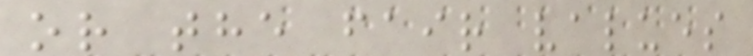or the fair values
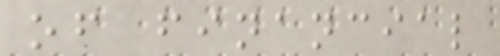of financial
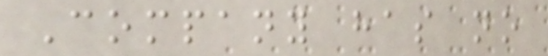Company has no
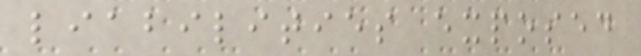liabilities exposed
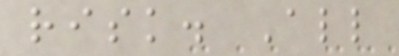risk. All
